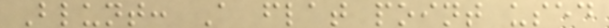Blunt: A flat point used
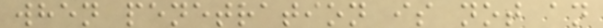when penetration is not an
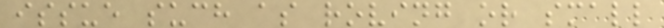issue such as roving or small
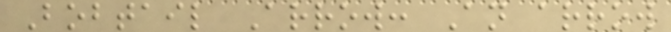Bobtail Arrow: An arrow
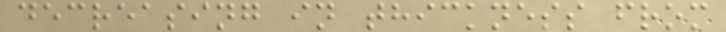decreasing in thickness from
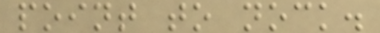point to nock.
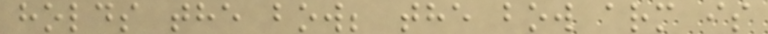holds the bow; the bow arm is
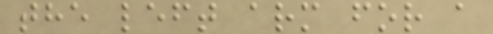the left arm for a
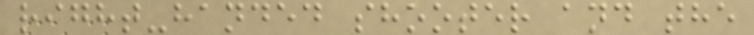right-handed shooter and the
